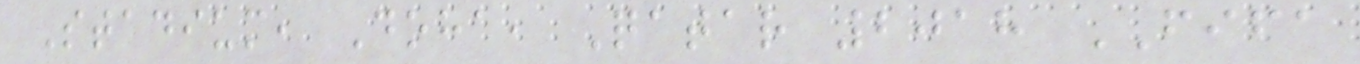Stadium, Doha, Qatar 2018 FIFA
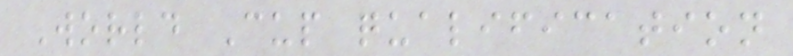World Cup qualification
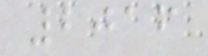2016
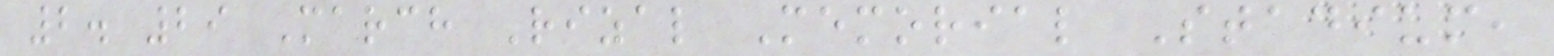2. 29 March Rizal Memorial Stadium,
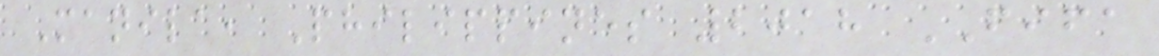Manila, Philippines 2018 FIFA
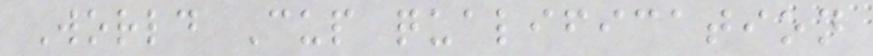World Cup qualification
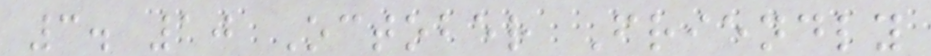3. 10 October Friendly
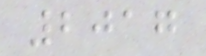2017
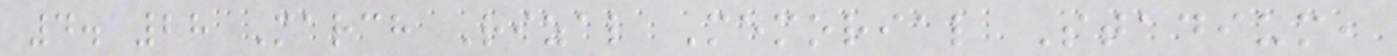4. 28 March Rizal Memorial Stadium,
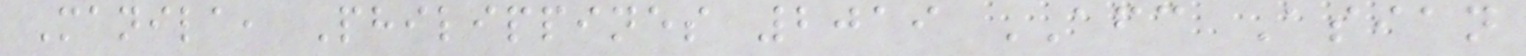Manila, Philippines 2019 AFC Asian
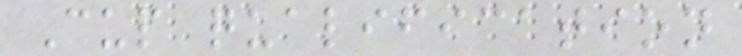Cup qualification
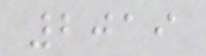2019
